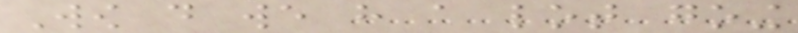Wow do we have a lot going
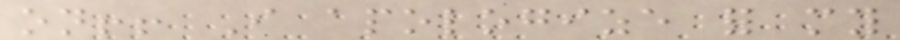on!! I apologize for my
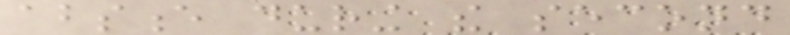absence during the second
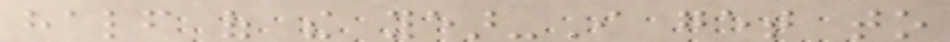half of the year-I get to
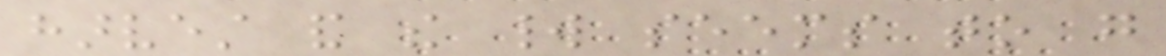harvest and the world seems to go
